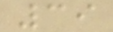39
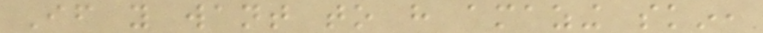If you want to have amazing skin,
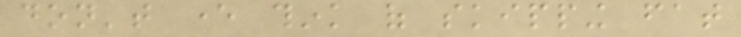don't ever think of skipping fat
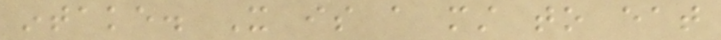intake. It is a must to eat
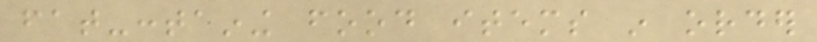fat-containing food items in order
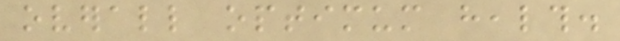overall optimum health.
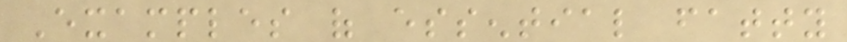Examples of essential fatty
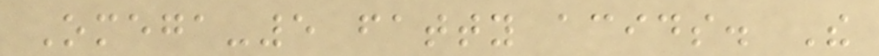Omega-5 fatty acids. The
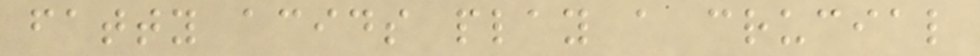fatty acids play a crucial
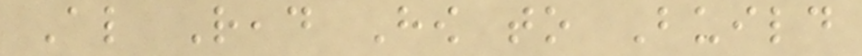Also Read How to Build
